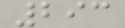293
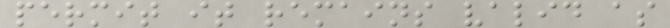permit it remains valid as
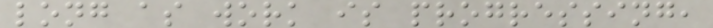long as work is progressing,
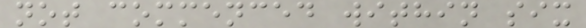not commenced within six
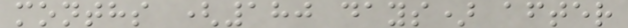months (180 days) after
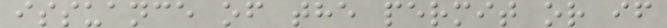issuance of the permit or if
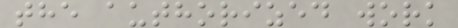the authorized work
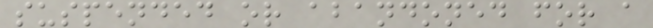suspended or abandoned for a
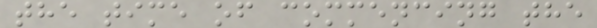the time of commencing the
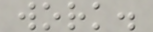work.
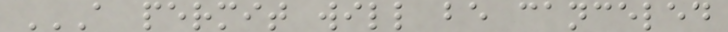A PERMIT WILL BE CANCELED
